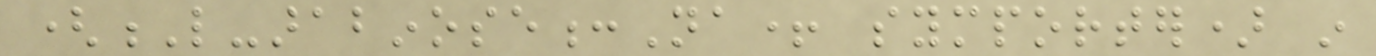(L-arabinose:Na+ symporter) in
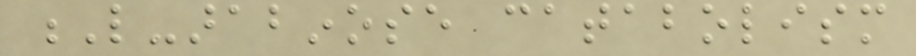L-arabinose catabolism
